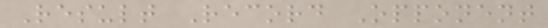Result Record Opponent
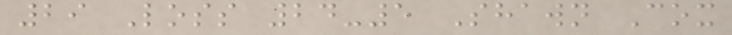29 Loss 24-5 Shawn Cox
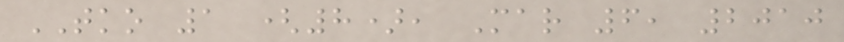TKO 1 (8), Mar 6, 2010
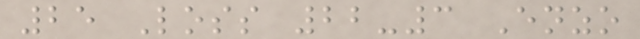25 Loss 22-3 Enzo
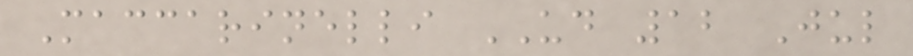Maccarinelli UD 12 Jul
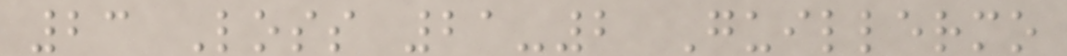23 Loss 21-2 Guillermo
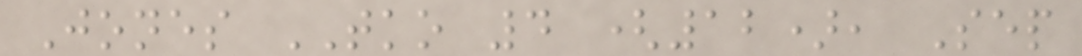Jones TKO 4 (12), Sep
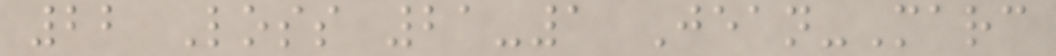22 Loss 21-1 Jean-Marc
